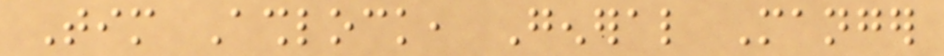Tim Ashlock, General Manger
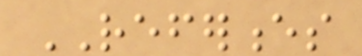REFERENCES
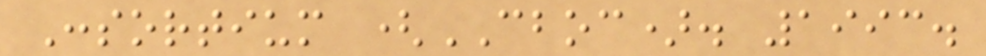Consortium (CBOC). 1993.
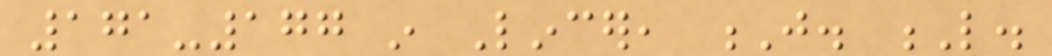171-177 in Lincer, J. L.
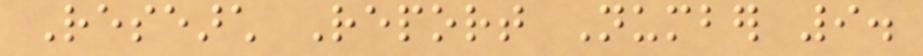Research Report Number 9.
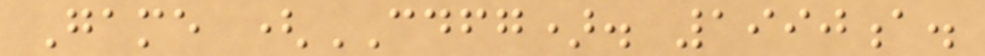Game (CDFG). 1990a.
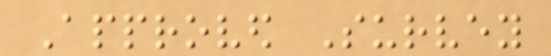Approved Survey
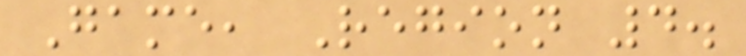Game, Region 4.
